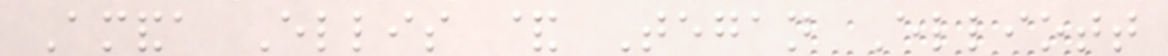Amanda Ellis & Tegan Elliott
